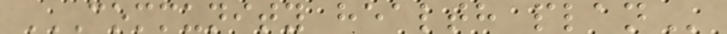COMMUNITY HEALTH PLAN
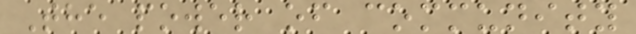The power of community
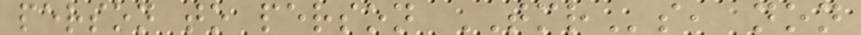person to person TMRs, non
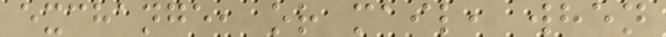exchange, or mail, when
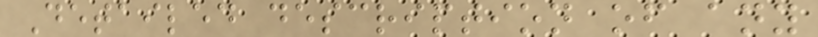Detailed description of any
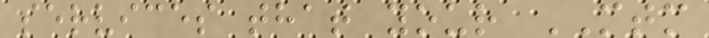services that your MTM
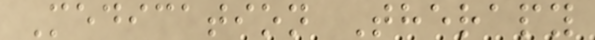Medication Therapy
